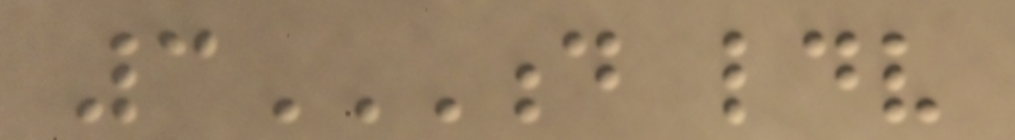3D LDV
